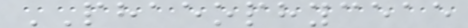PHAEOPHYCEAE
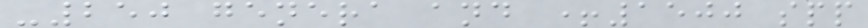-250 genera and +1500 spp
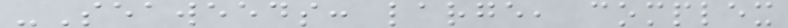-Seaweeds: large, complex
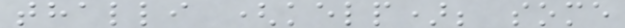thalli (kelp); some
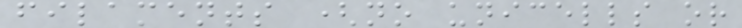filaments (no unicells or
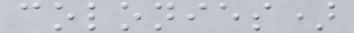colonies)
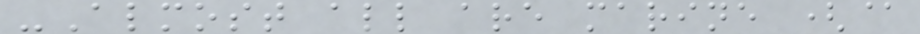-Almost all are marine (@
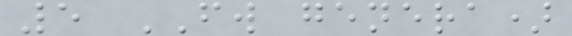5 FW genera)
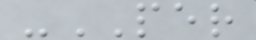-PER
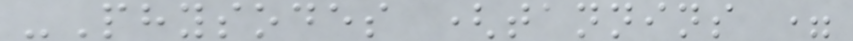-Physodes (tannins =
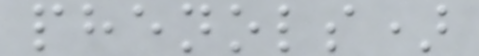phenols)
